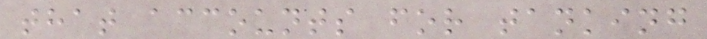that accounts for tanking
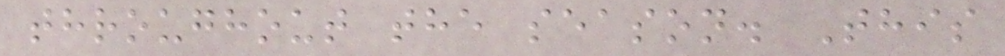throughout the season. This
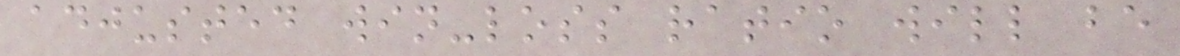adjusted win-loss ratio will be
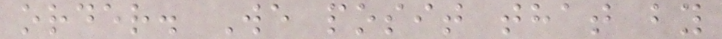order. We posit that by
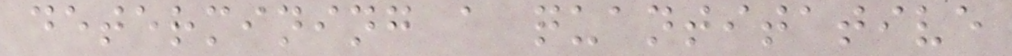determining a quantitative
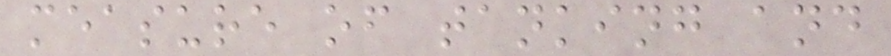measure of tanking and
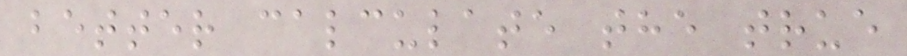better calculate the true
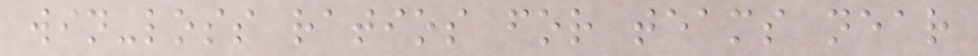win-loss ratios for teams near
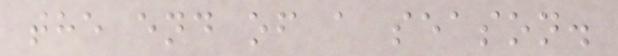the end of a season.
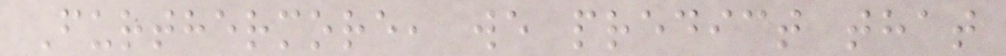Furthermore, we predict that
